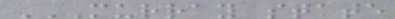MURRAY STATE
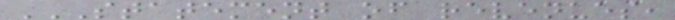STATEMENT OF REVENUES,
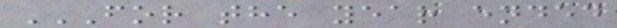FOR THE YEAR ENDED
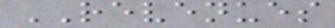REVENUES
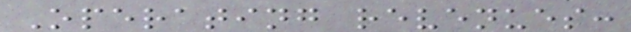Operating revenues:
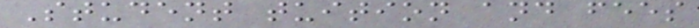Student tuition and fees
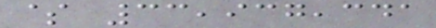$ 33,937,341
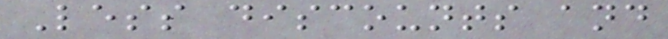Less discounts and
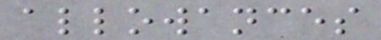allowances
